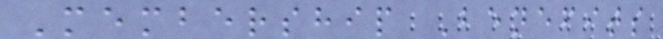Membership Benefits
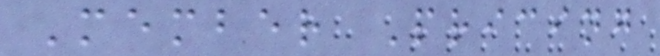Member Pricing
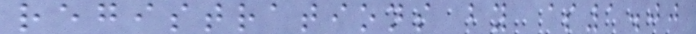registrations by $1.00
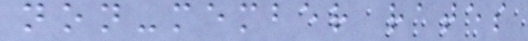non-member rates
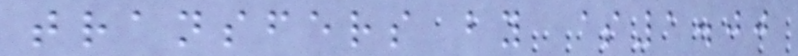transfers by $1.00
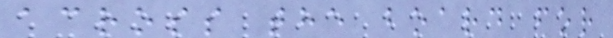across the board for
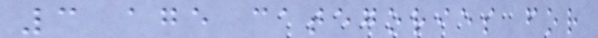3 age categories for
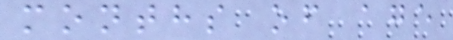months of age
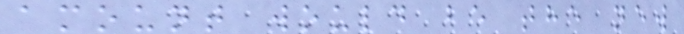amount would be the new
